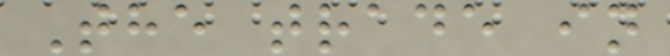The trade in
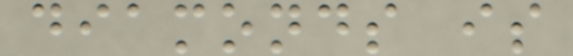diamonds is
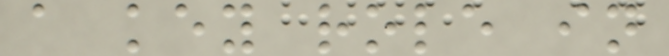a key role in
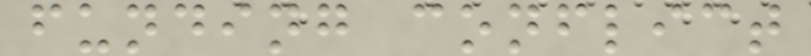funding conflict
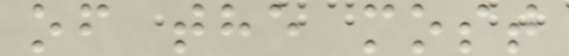of the most
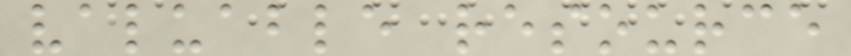valuable resource
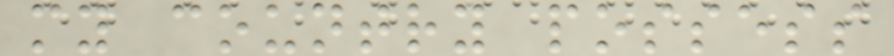my country possess
